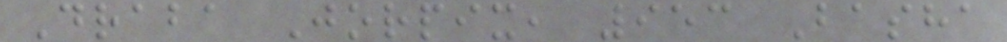Draba Jorpix, 953 Basha
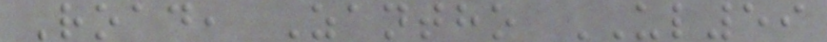Road, Zantho UL59
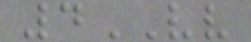4VV
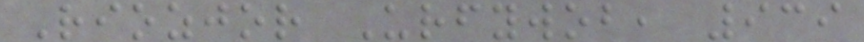Riozjor Urfywob, 939
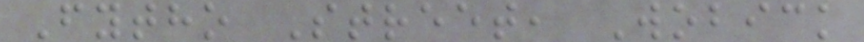Fytho Street, Wobick
